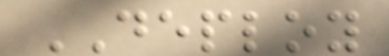DEPLOY
